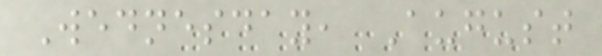Wednesday, August
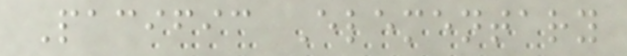Pacific Elementary
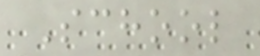School
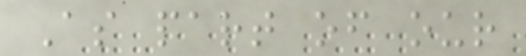As part of our
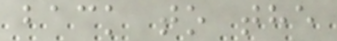back to the
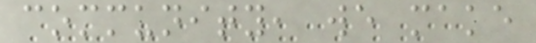community, we make
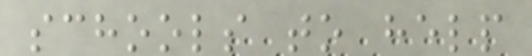schools to help
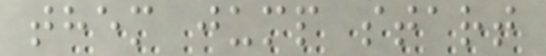them jump start
